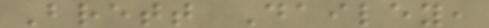Brett Dailey,
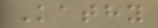Kathy
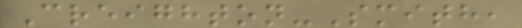Creighton-Smith,
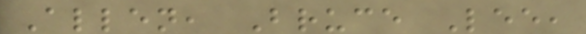Allen, Bruce Lee,
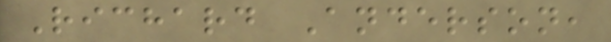Richard Anderson,
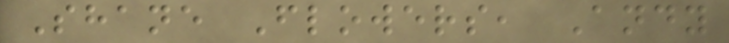Shane Flowers, Andy
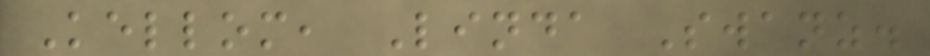Kellom, Linda Swanz.
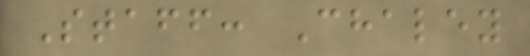Staff: Chaley
